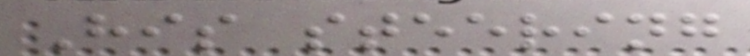His steering
